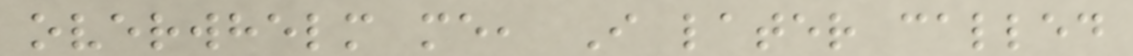overwhelm me, I later called
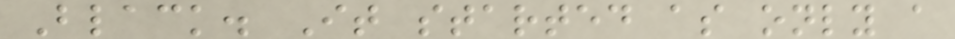Black. It started as only a
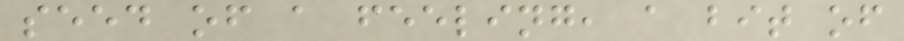seed of a feeling, a bit of
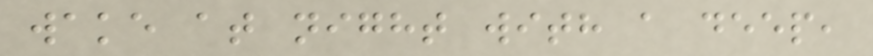wake at night with a deep,
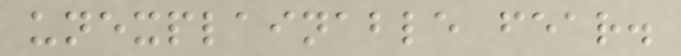unexplainable fear.
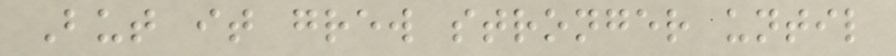But it grew stronger until
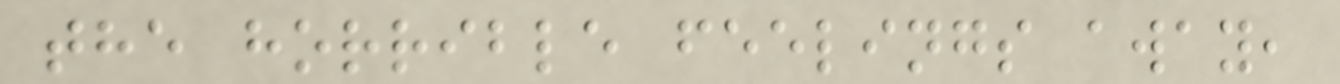the horrible feelings away,
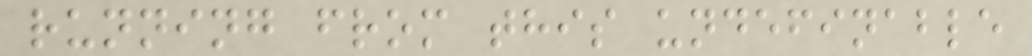running from this undefinable
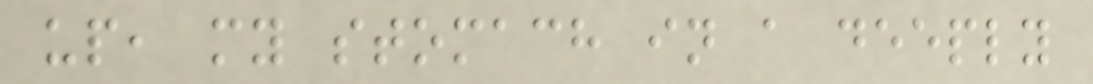up, my stomach in a deeply
